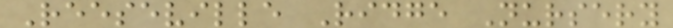Reeseville Ridge Nursery
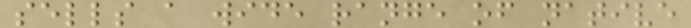sells a wide range of native
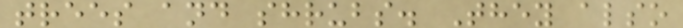trees and shrubs. They also
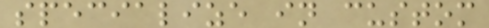specialize in custom
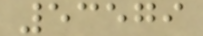53579
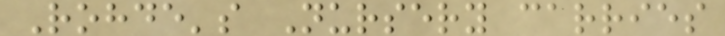Rohde's Nursery carries
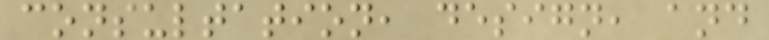consultation, design, and
